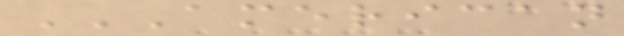AMERICAN
